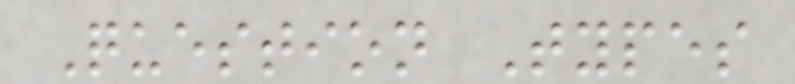Question Types
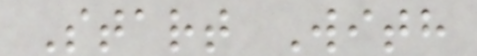Start With
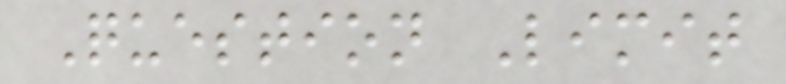Question Limit
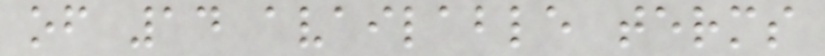of 14 available terms
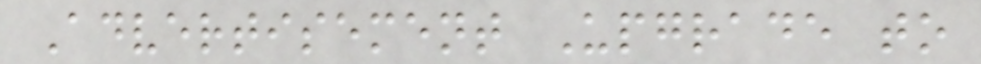Advertisement Upgrade to
